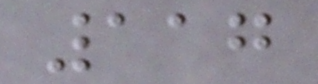117
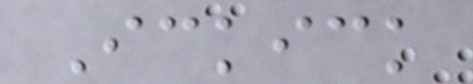Ickick
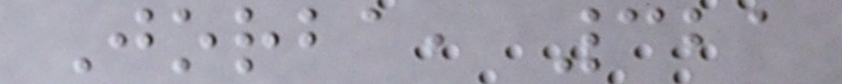Jorba, 321
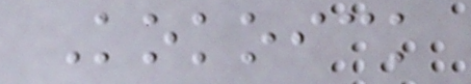Kokoick
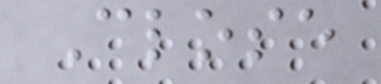Close
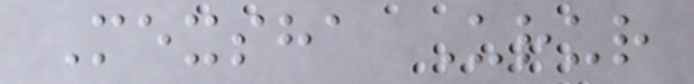Mexsha Urur
